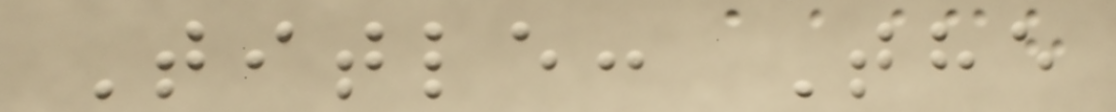Title: The
